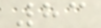83
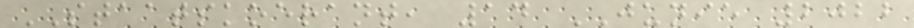STAATSKOERANT, 14 JUNIE 2022
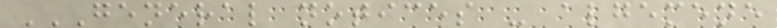GENERAL NOTICES - ALGEMENE
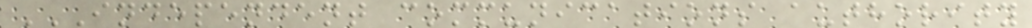INDEPENDENT COMMUNICATIONS AUTHORITY
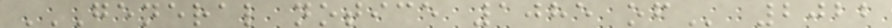GENERAL NOTICE 1085 OF 2022
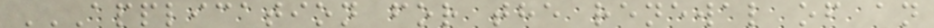APPLICATION FOR THE RENEWAL OF AN
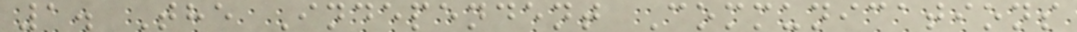1. The Independent Communications
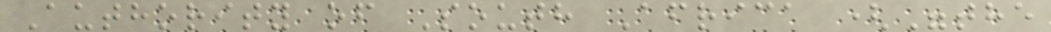Authority of South Africa ("the
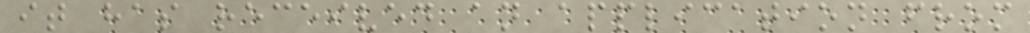it has received an application from
